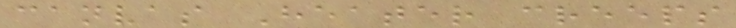canvas Heater creeps
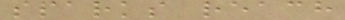sparks reach
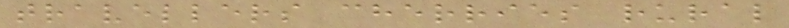travellers cherries rural
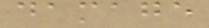damage
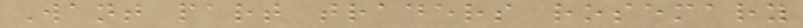Want part traders rosemary
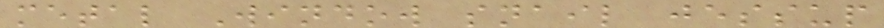metal Window snail jessup
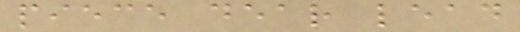piece dear lead
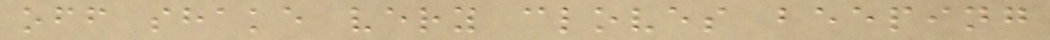off shake very cloves beeping
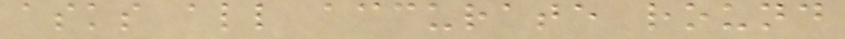asks all accurate round
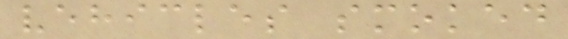vehicles smoked
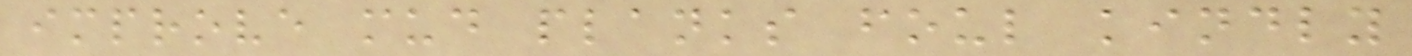improve mud planks foul kindly
